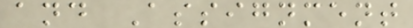and Assignment
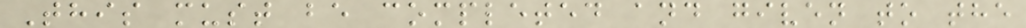This must be completed and given to the
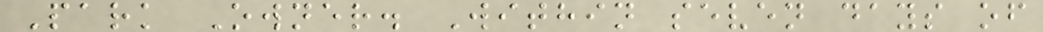Park Owner. Within seven days of
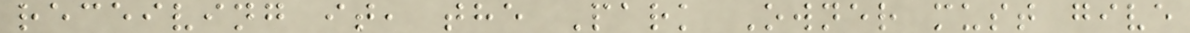receiving it, the Park Owner must give
